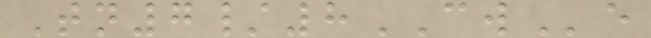Tn7/8CWe
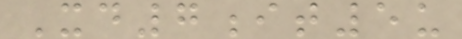Xd7it5u
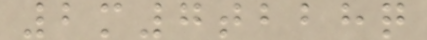2m7tbbhq
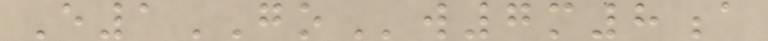E1GOw7m8a
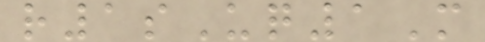r1sUq1M
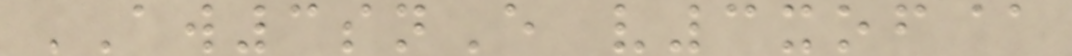AW3snE v3xof@
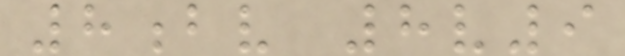8bv 8v9
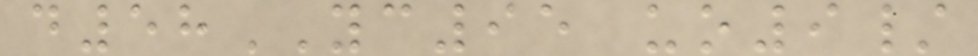d58YC95 uo9/
